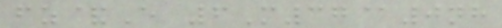fz&E 6M37@0nh
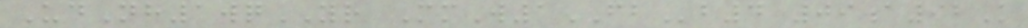UdNh1wqYR MmW1FBb4 09a92K
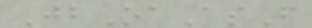JbOaAsF
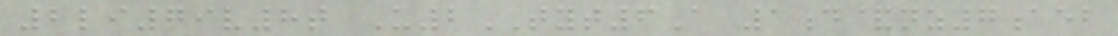2li79v8t U2TYT6A 1d&nz7aeb
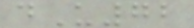dU72
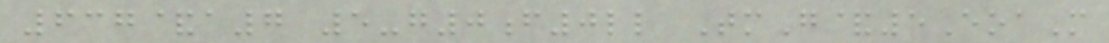637&a7 5-g0f0ll TmG&5EoaM
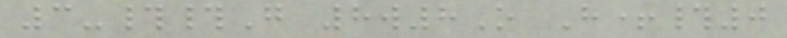3-##G 8w8O H+#0
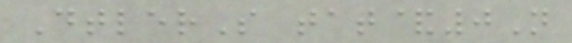DtlerS tat&0N
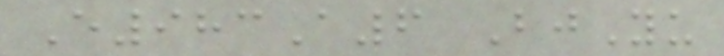E983A6 BjYu
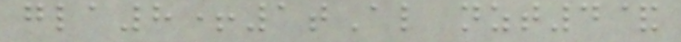gla8+1tAl nzt4&
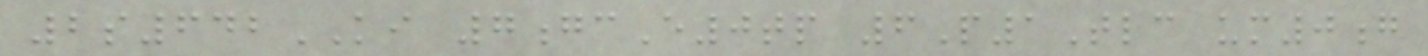2s642KI 7gcE0tp 6P1Tlc um0g
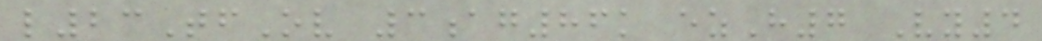l23TfOv 3ag86k ezH7 Vy4
